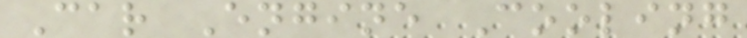Car Engine Cooling
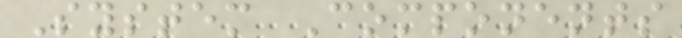System Components
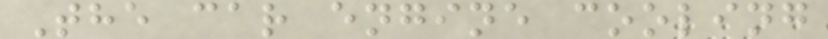The car engine cooling
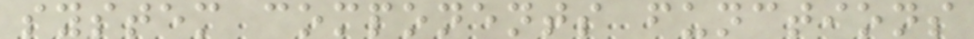system components functions
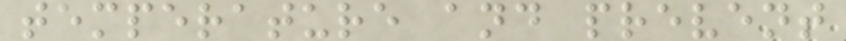temperature and prevent
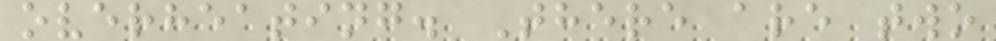overheating. There are two
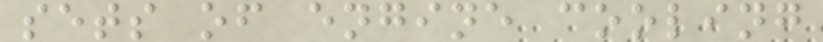sets of engine cooling
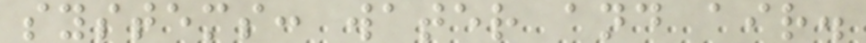systems: water and air.
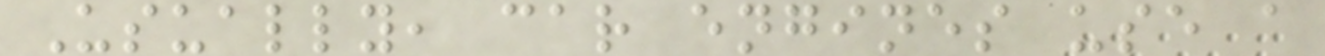Usually, car engines use a
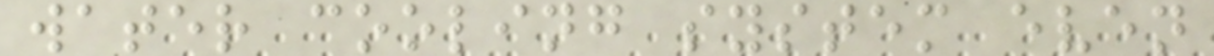water cooling system even
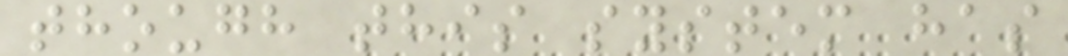though this system has
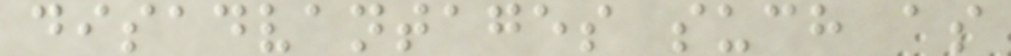disadvantages such as
